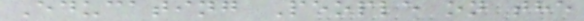Educating People on the
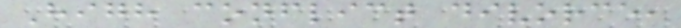High conflict divorce,
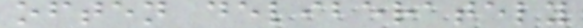often deliberately
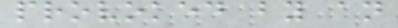provoked by an
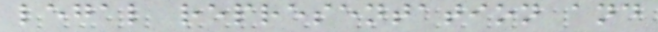legal representation and
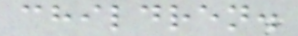children.
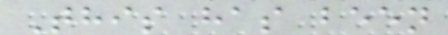This has been
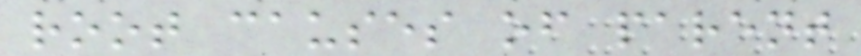root causes of parent
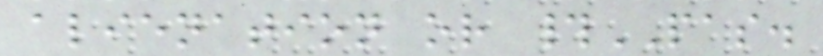alienation or #PAS.
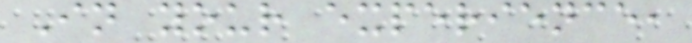In your experience,
